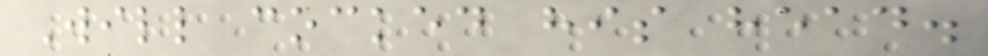Will cocked his head.
